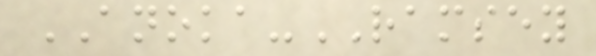ANOKA-RAMSEY
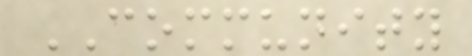COMMUNITY
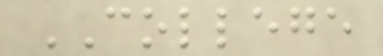COLLEGE
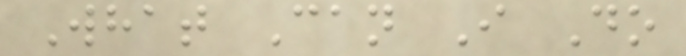What Can I Do
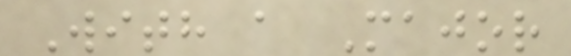With a Major
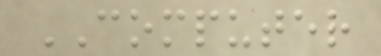COMPUTER
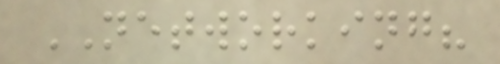NETWORKING?
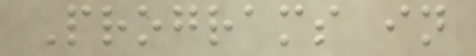Programs in
